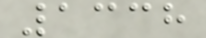1338
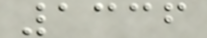1336
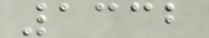1332
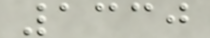1330
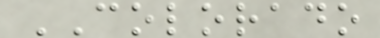COLORADO
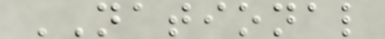NATIONAL
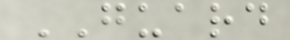GUARD
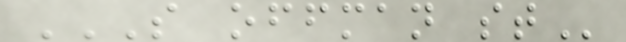S OFFMAN ST
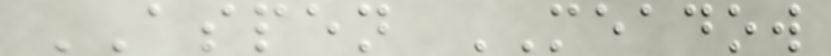ASPEN MEADOW
